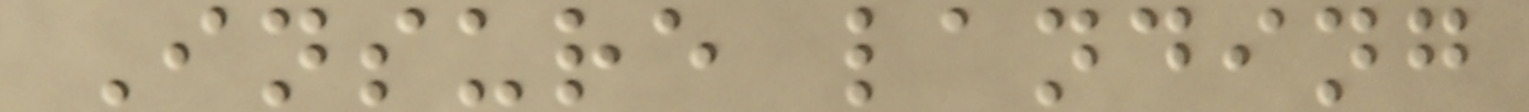Insure landing
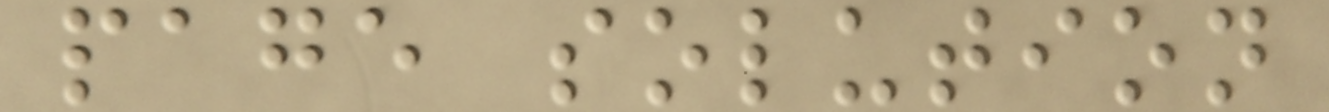page solution
